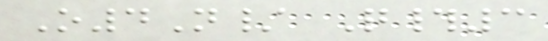O4N/ Q#3
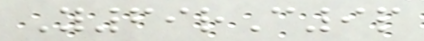Y69rC9p
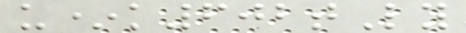u*k602tLy
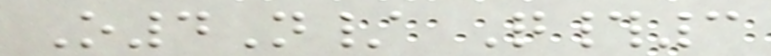O4N/ Q#3
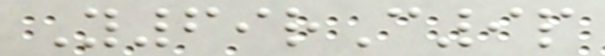Y69rC9p
